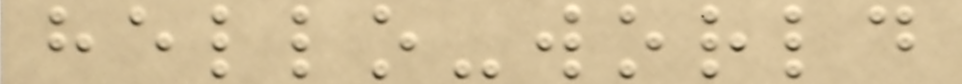hello-world
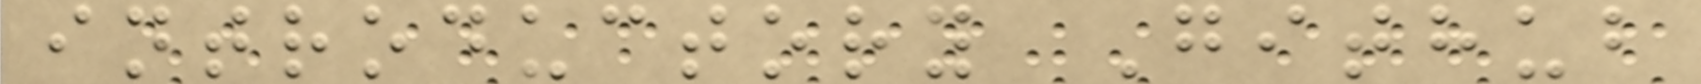introductory Github
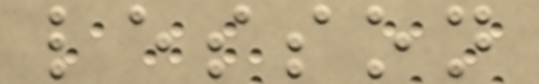lesson
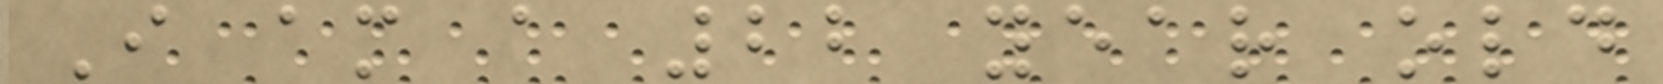I am a 22 year old
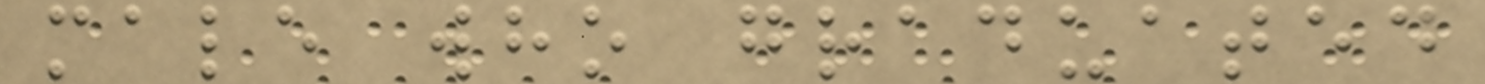male who graduated
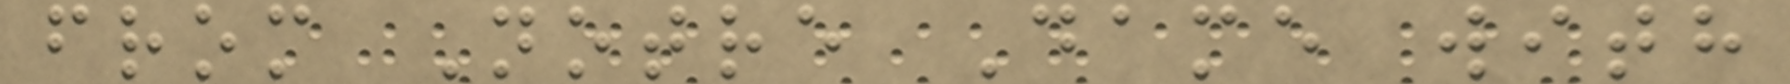from Notre Dame with
